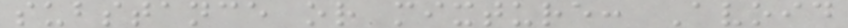substance or mixture: Avoid
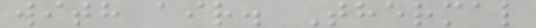with air. Thermal
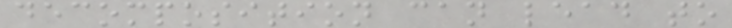decomposition can lead to
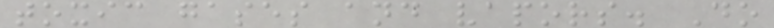toxic gases and vapors. Do
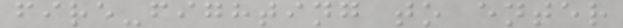fire-fighting to enter
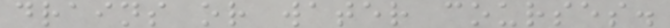drains or water courses.
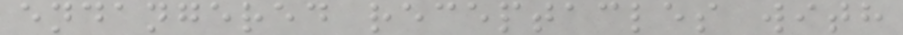endangered receptacles with
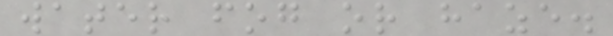water fog or haze.
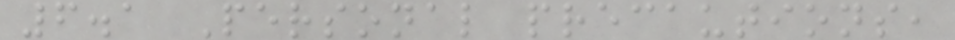6.1 Personal precautions,
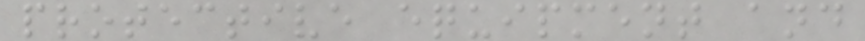protective equipment and
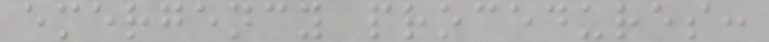emergency procedures:
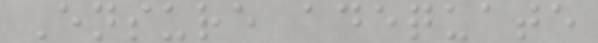Ensure adequate
